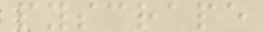pyscrape
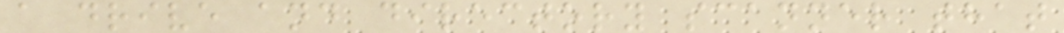a drive and directory scanner that
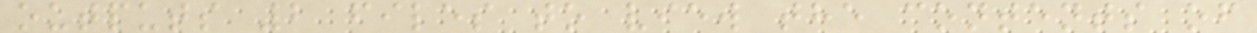outputs 2 files to view the contents of
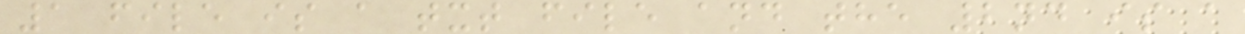1 file is a txt file and the 2nd is a
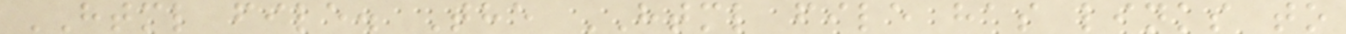HTML file. The HTML file has links to
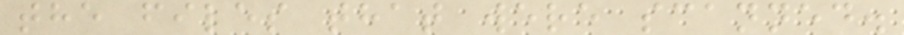the files that were scanned.
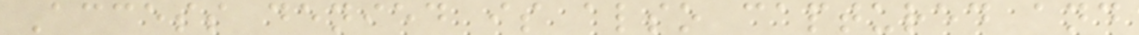Access denied is also captured and
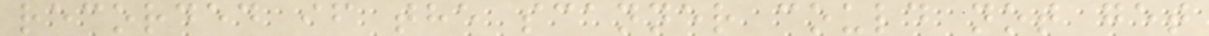recorded if the scanner could not get
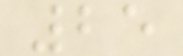25
